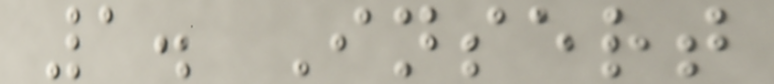1. Insert
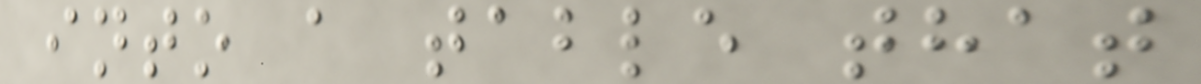into a table that
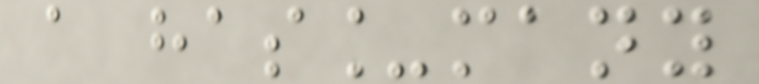a has_many
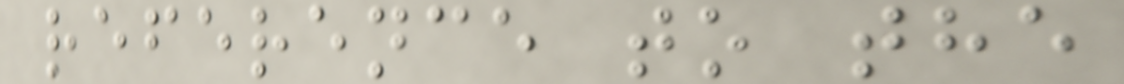reference to the
